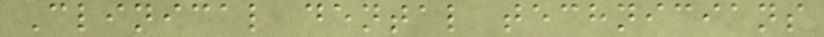Clinical dental technicians
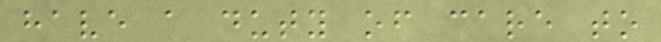have a duty of care to
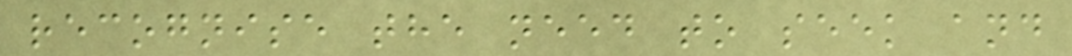recognise the need to seek and
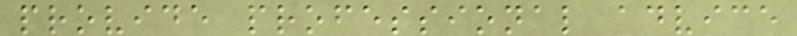provide professional advice
